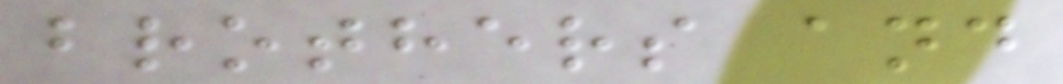brothers and
